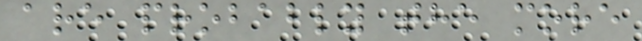are probably the more
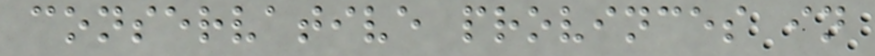conservative provinces in
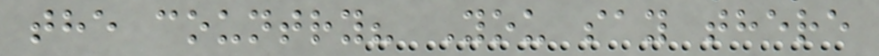the country? You say there
